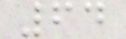64
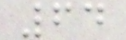64
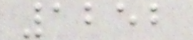1252
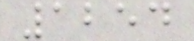1254
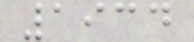1934
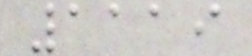1119
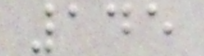145
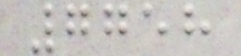7758
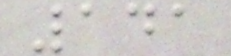141
